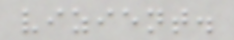vizient.
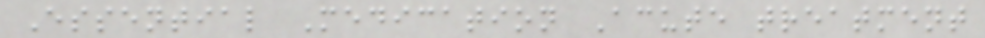Essential Medication Acute treatment
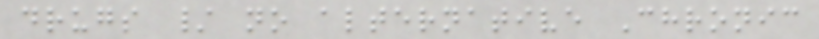drugs / no alternative Chronic
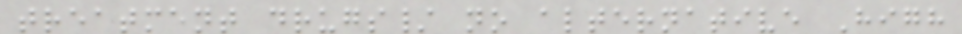treatment drugs/ no alternative High
